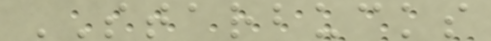STARBUCKS
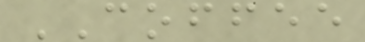COFFEE
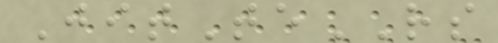JitTeRS
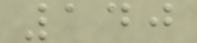140
